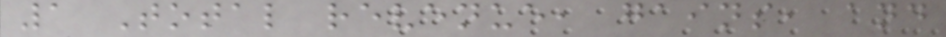1 Total revenue, gains, and
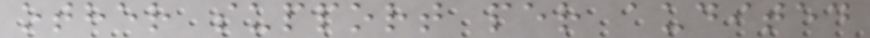other support per audited
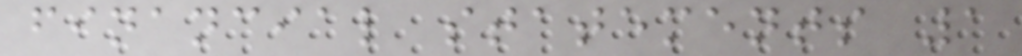financial statements 1
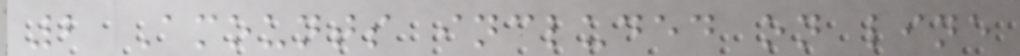2 Amounts included on line
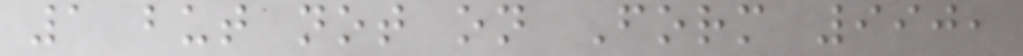1 but not on Form 990,
